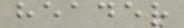header
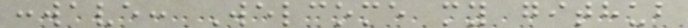:wave: Welcome my github
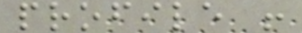profile !
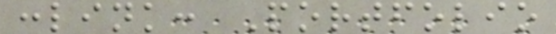:link: Portfolio
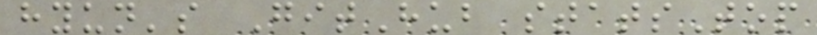hyun's GitHub statsTop
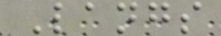Langs
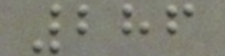286
